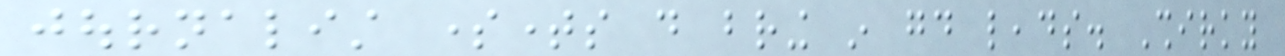journalist sometimes do bring in good leads. Shirky
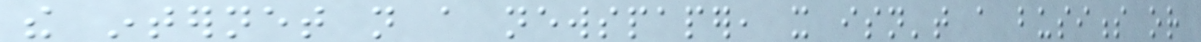the internet not a newspaper, it isn't a business or
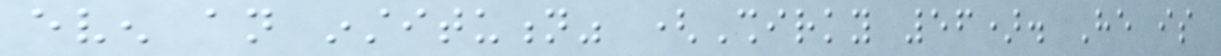even an institution" (Shirky 56). He is
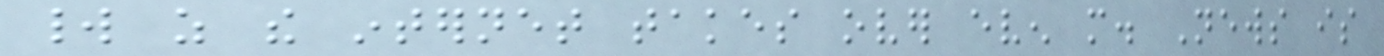world as the internet takes over even more. News is
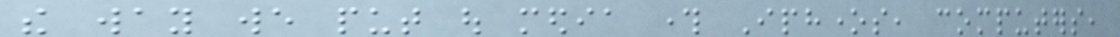the way we put out media through Iphones, computers,
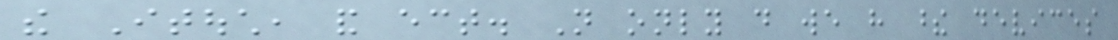the Itouch, and ect. Not only do we have these devices
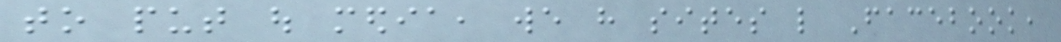to put out media, we have sites like Facebook,
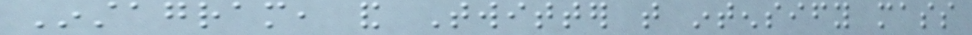Instagram, and Twitter that intensify mass
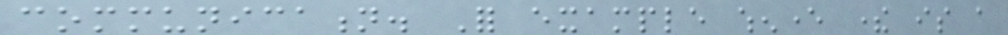communication. For example whenever there is a
